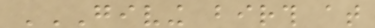GIVING BIRTH AT
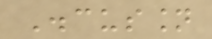Discussion
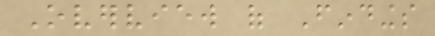Overview of Findings
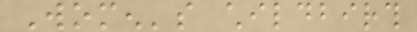Women's childbirth
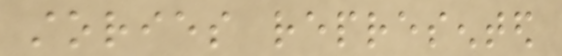stories represented
